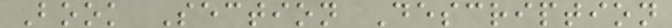Book Section Description
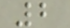2
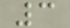3
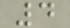4
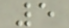5
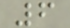6
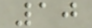10
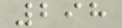298
